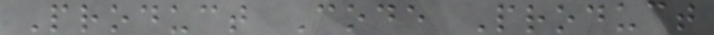Product Code Product
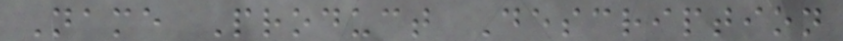Name Product Description
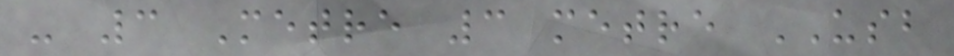- 3 Metre 3 metre USB
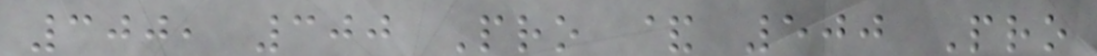300, 300 Pro & 500 Pro
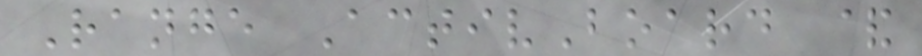Range ActivBoard &
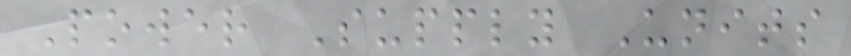Power Supply Units
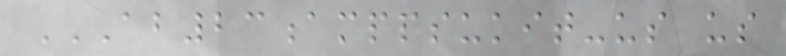AB23AMPPSUKIT-US US
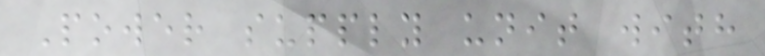Power supply unit with
